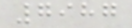7987
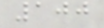100
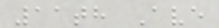11th Ave
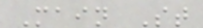Main St
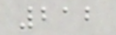212
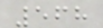568
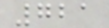721
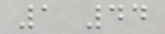1 44
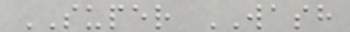SUPER WASH
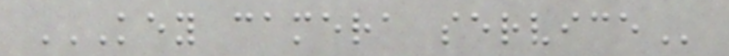KEY CAMERA SERVICE
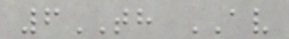6TH AV
